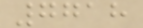7718
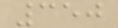350
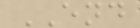END
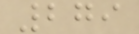279
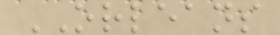ORLEANS
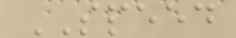SPEED
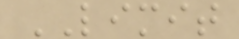LIMIT
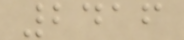2416
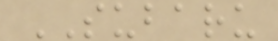SUBARU
